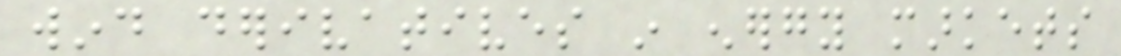wind derivatives in energy markets
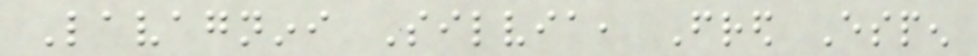Lavagnini Silvia, Fred Espen
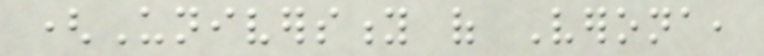(University of Verona,
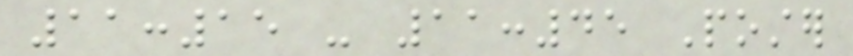11:15 - 11:45 Poster
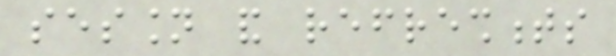session and refreshments
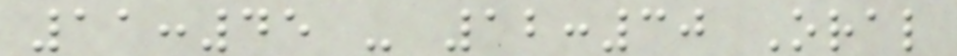11:45 - 12:30 Oral
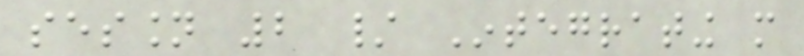session 2 / Integrating more
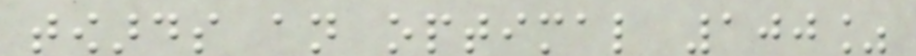towards an optimal 100%
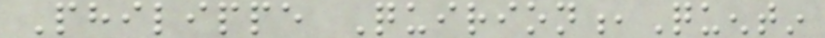Philippe Quirion,Quentin
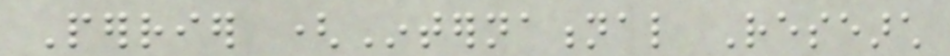Perrier (International Research
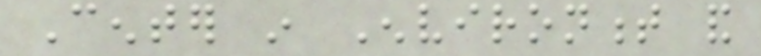Center in Environment and
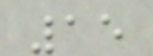15
